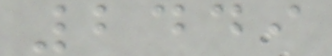2449
